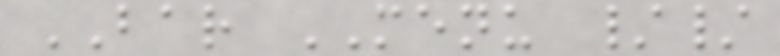BAR MENU //
